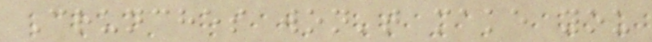Crunches won't make you
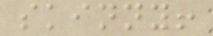skinny!
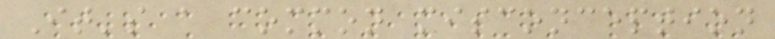It's a common misconception
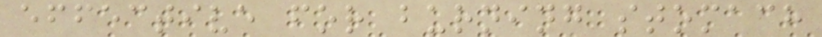effective for burning stomach
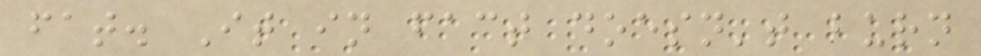fat. It in fact doesn't burn
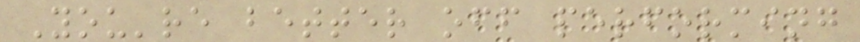You're better off performing
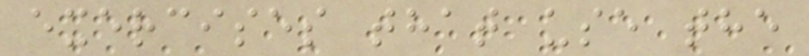exercises that use the
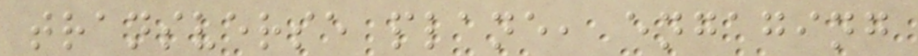transverse plane, engaging
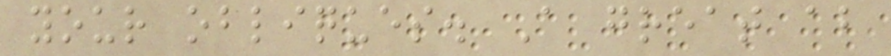your obliques. A great ab
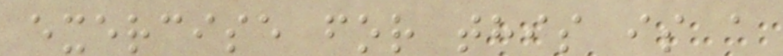exercise for this is a
